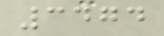3474
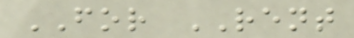FOR RENT
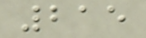215
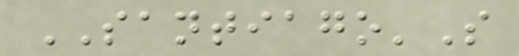SANTIAGO'S
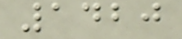1420
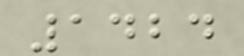1424
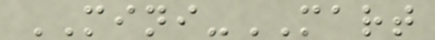MINI-MART
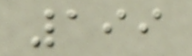199
